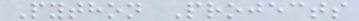Python Projects
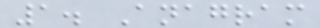1. Anagram
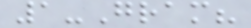1-Gram?
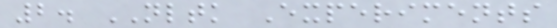2. NLTK Experiments
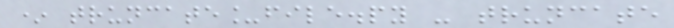* truncate_file.py - truncate
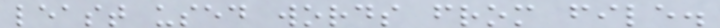least used words from file.
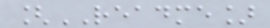[README]
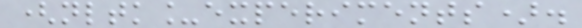(nltk_experiments).
